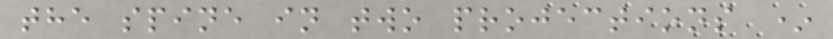the spine in two projections *
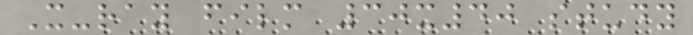X-ray film 30x40 study
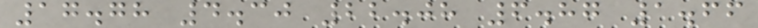17.78 4.30 22.08 6.87 1.66
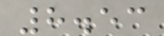8.53
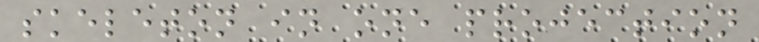skeleton in one projection
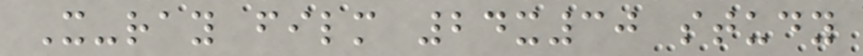X-ray film 24x30 study
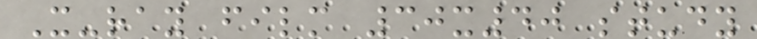X-ray film 30x40 study
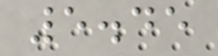5.45
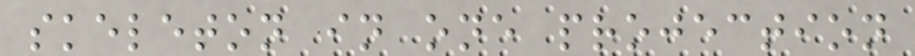skeleton in one projection
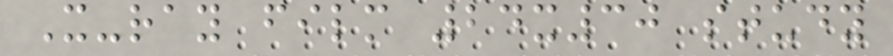X-ray film 24x30 study
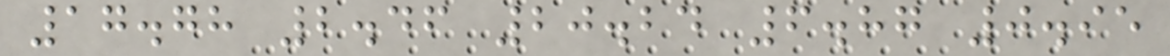17.78 2.46 20.24 6.87 0.95
